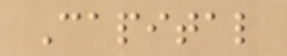Capital
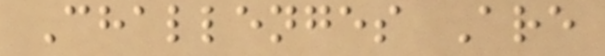Challenges Are
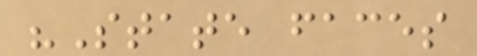"State faces
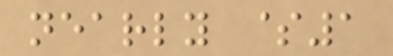nearly $1
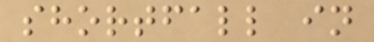shortfall in
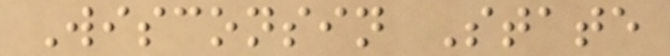Wisconsin State
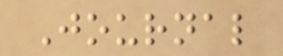Journal
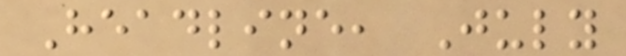Headline, July
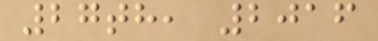27th, 2016
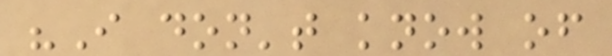"I don't know of
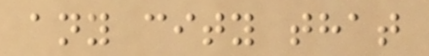any city that
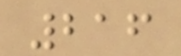216
